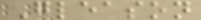Gleason
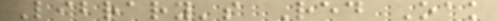Library's Red Oak
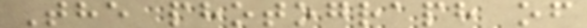The photograph of
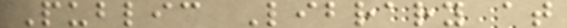Public Library at
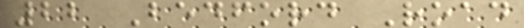22 Bedford Road
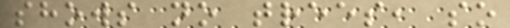shows no trees, so
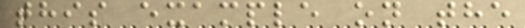this example on the
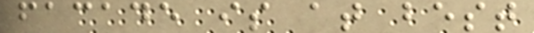facade is at best
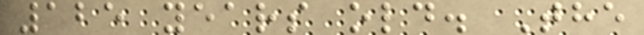125 years old. The
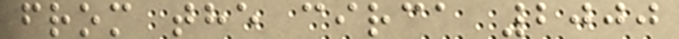from the circa 2000
